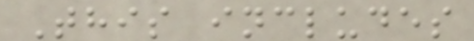This includes
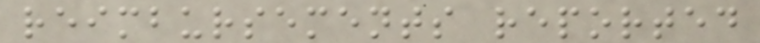reimbursements reported
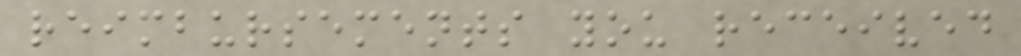reimbursements you received
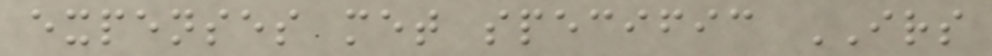expenses met specific IRS
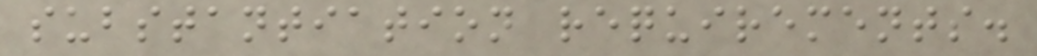substantiation requirements.
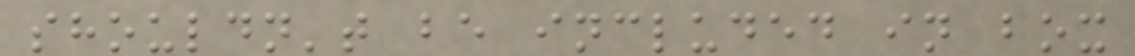shouldn't be included in box
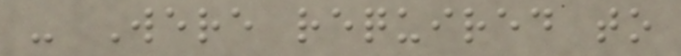- Were required to
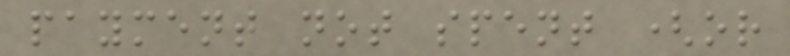payment not spent (or
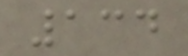134
